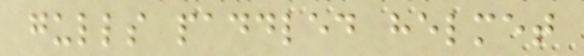gulls paddled helmet
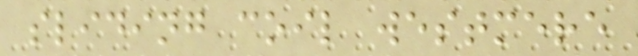sliding coil westmere
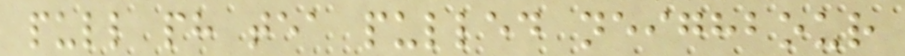pull ph tea pulled neighbour
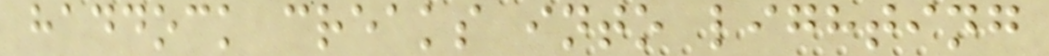haddock creaks into lighting
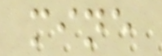mine
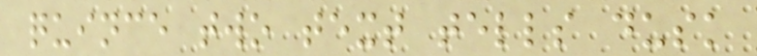quince two text tells dusk
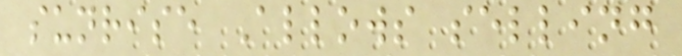sunrise Allows selling
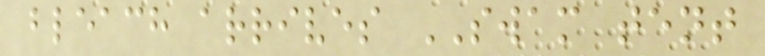bleach arrives SWAM tent
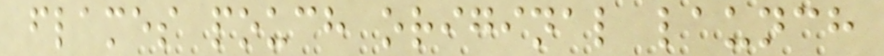flames pouch original launch
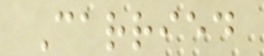Carried
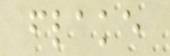flake
